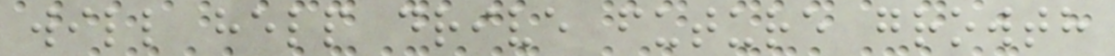will help drive future growth
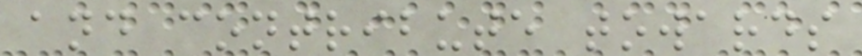and contribute towards
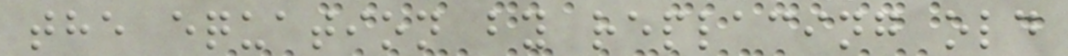the equation by replacing old
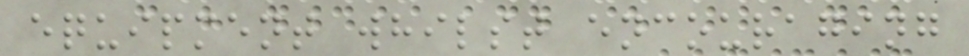equipment whilst encouraging
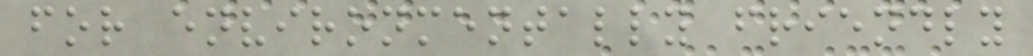for environmentally friendly
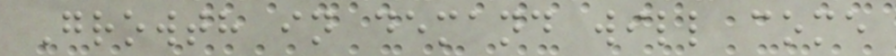Growth in demand will come
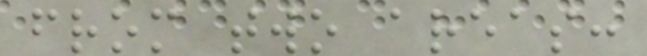from two areas:
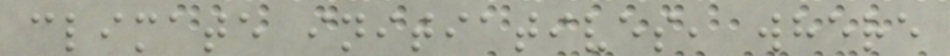climate initiatives, where
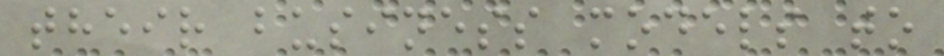their business models to
